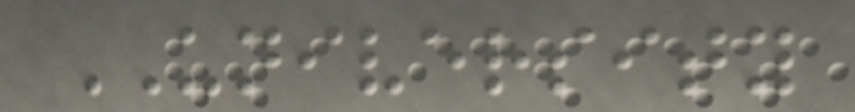UNIVERSITY
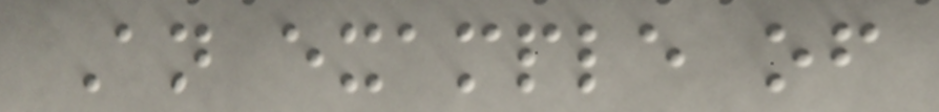An example of
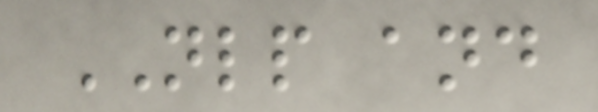NLP and
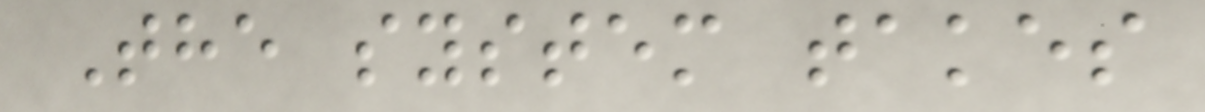The system takes
